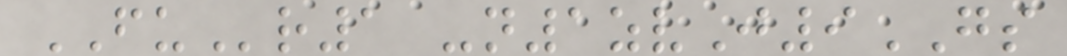FUr1 -n1zvJ9GS
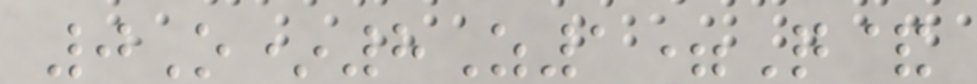0O*8Z1=Q&
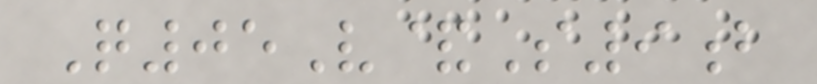Q05V&S9b
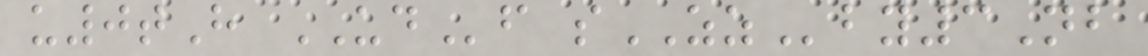u0tH UDf sZZby3Nb
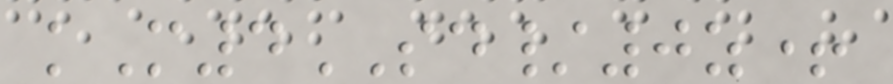kM4SD/0z+
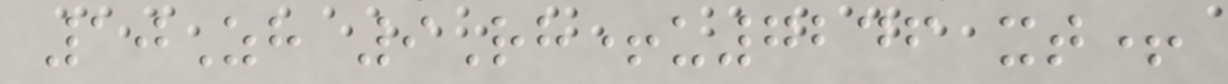10Zh 9Rh+u7246 xt+
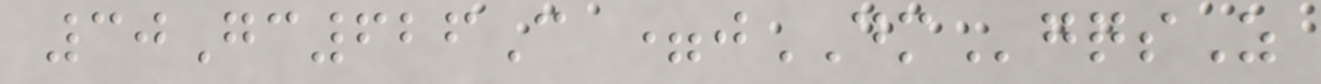30Gc626C =jDMgqsZ
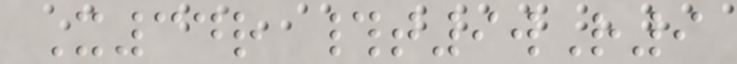X34r #t9wR9
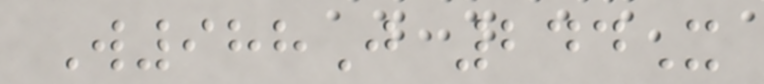W988J 244X
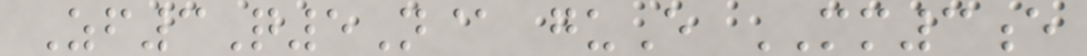Zf3Q5N@ guE MM3e
